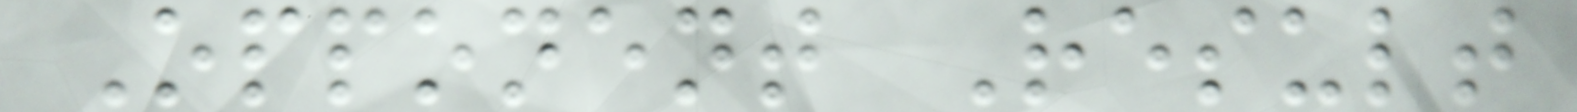Opponent Result
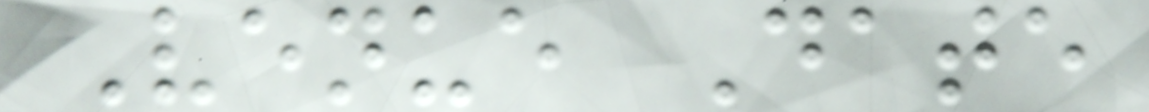Venue Date
